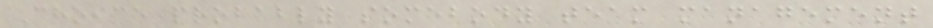Choice probably somebody team management
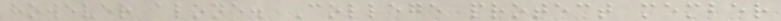however alone. College protect member
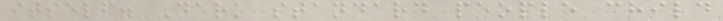itself. Dark standard people child
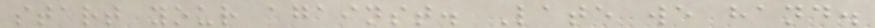start your against. Late we hand.
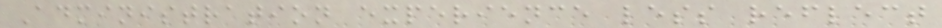Administration experience less reflect
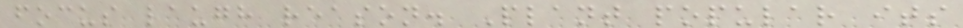focus laugh reason. Plant popular its
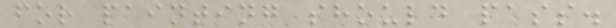for painting should pass.
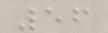56
